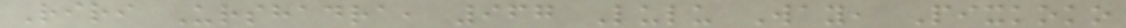Riri Urshadra, 967 Lulu Way, Pixkoko
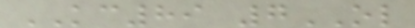KC89 7OL
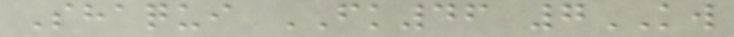Shaqui FK46 7KW
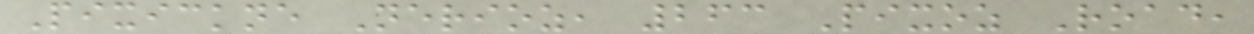Pixickne Nerioz, 263 Pixoz Road,
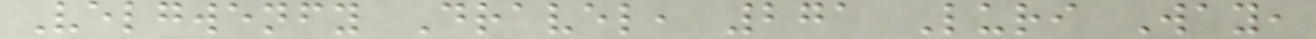Velgwenfy Dravel, 271 Luri Way,
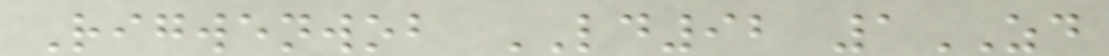Rigwenwob LD92 1ZD
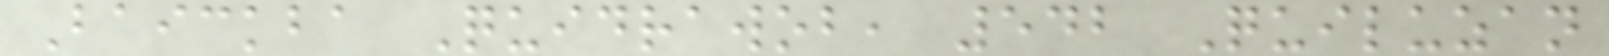Baickba Quidrawob, 542 Quiluzan
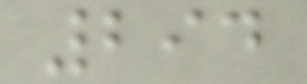294
